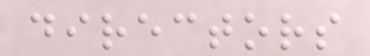directors
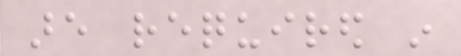are required in
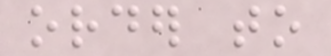order to
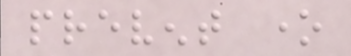prevent one
